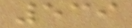539
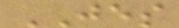JES
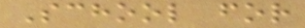School for
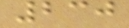230
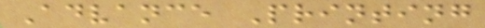Advance Printing
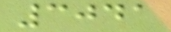3041
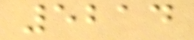5214
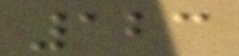123
